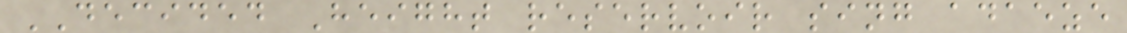DECIDED Height reservoir sing adaeze
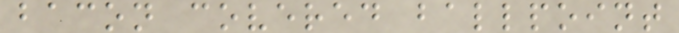bacon covered ballpoint
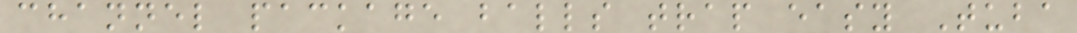channel package balls trap easy Tuba
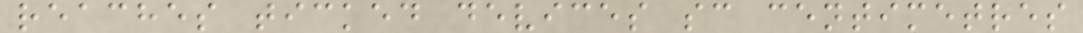reaches ticked devices sc centimetres
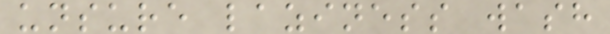unsure laziness wash
